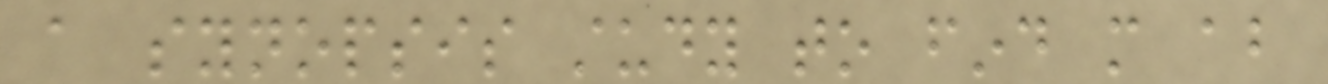a synopsis study to find more about
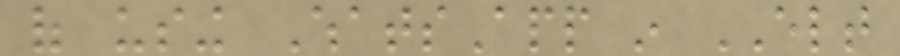of using WhatsApp in ELT
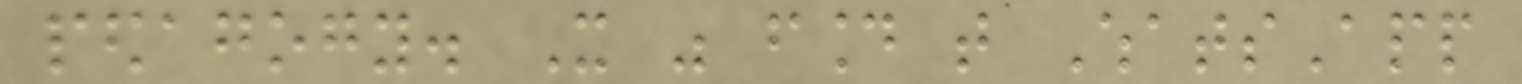pedagogy. It was found that WhatsApp
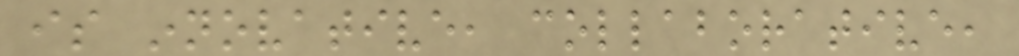is innovative, collaborative,
